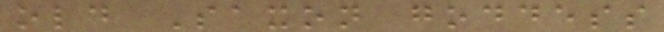old Saxon goddess
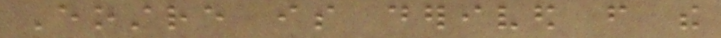Eostre is derived from the
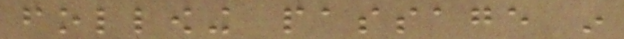following passage in
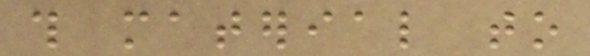this material to
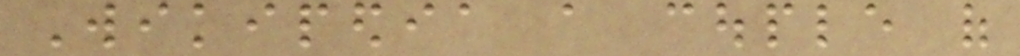Wikipedia a couple of
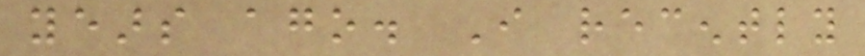years ago. I recently
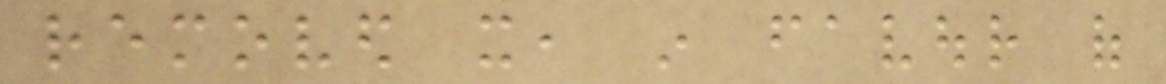removed it, in favour of
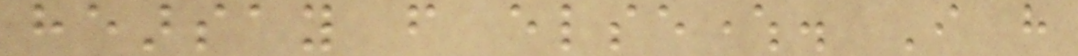hearsay from elsewhere. I have
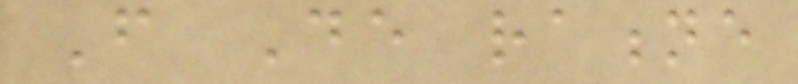From De ratione
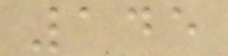145
